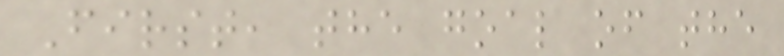First, the goal of the
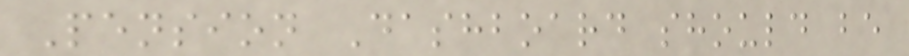Pension Dashboard should be
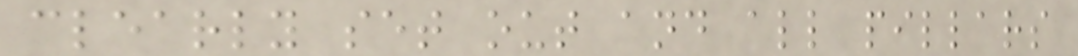clearly set out and all pillars
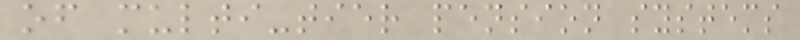of multi-tier pension systems
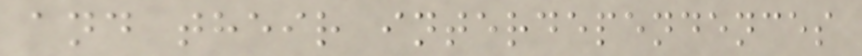and their interdependences
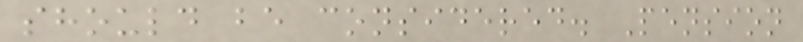should be considered. Pension
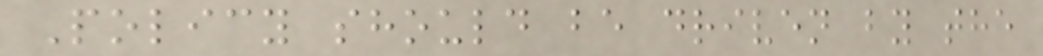Policy should be driven by the
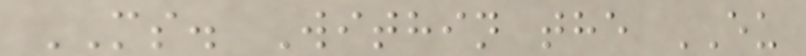MS. Within the EU
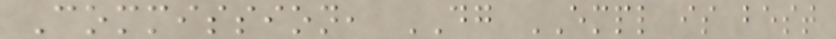Commission, DG EMPL is best
